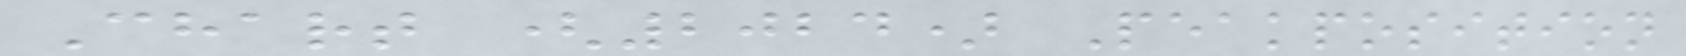Chart (2024) Peakposition
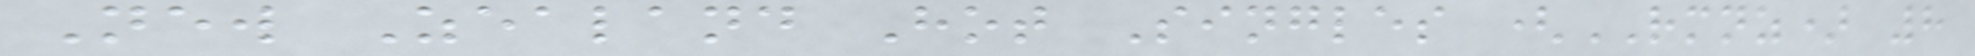New Zealand Hot Singles (RMNZ) 8
